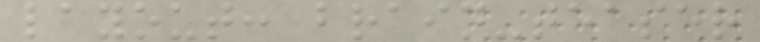layout: brain-teaser
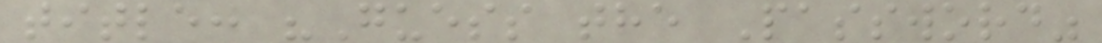title: "Guess the Password"
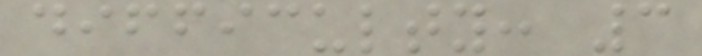difficulty: 3
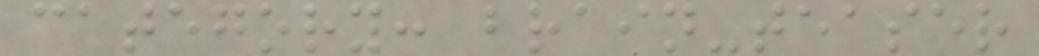category: brain-teaser
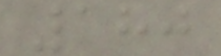180
